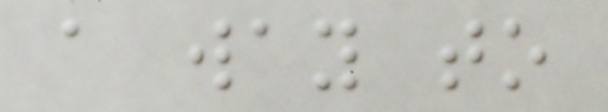a way to
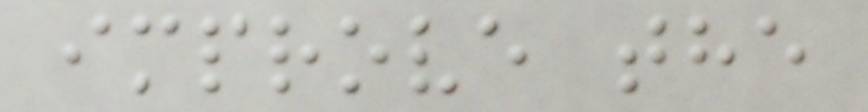improve the
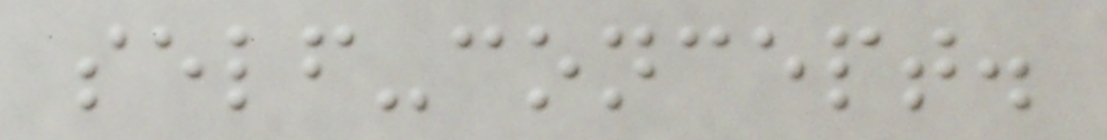self-concept.
